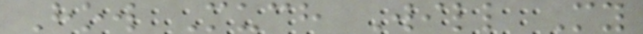How Much Will My
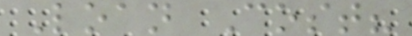Loan Cost?
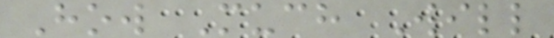How Much Will
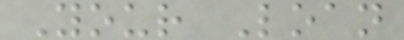Your Loan
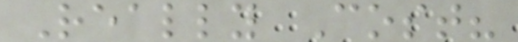Really Cost?
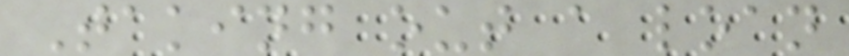Taking out a loan
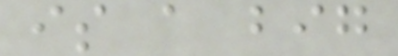is a big
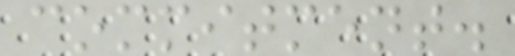commitment.
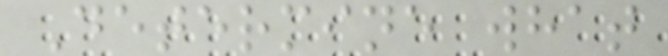Determine what
